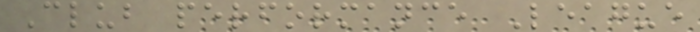Club performance League
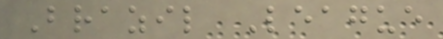Brazil League
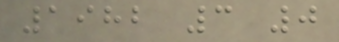1982 3 0
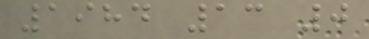1984 13 0
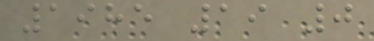1985 19 0
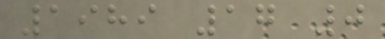1989 17 0
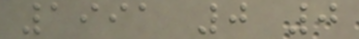1991 0 0
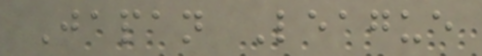Japan League
